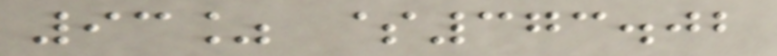93% $373.02
